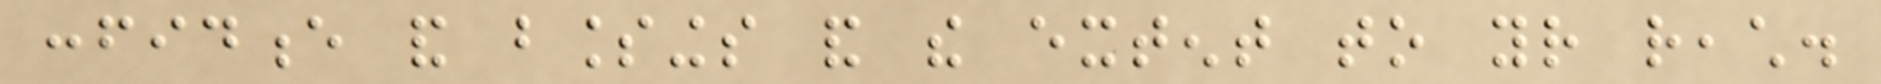confidence and blessings and the extent to your reach.
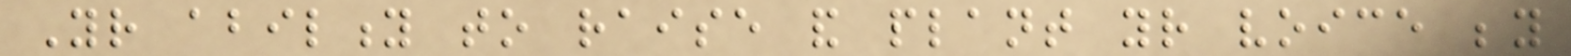Your ability to raise and plant your voice beyond
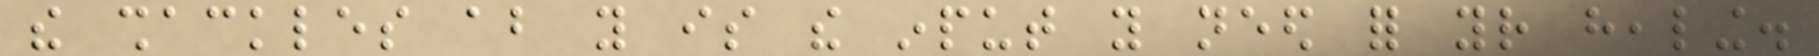the shackles about you is the input you need for your healing.
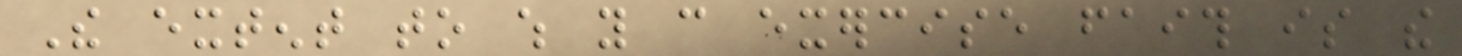The extent to which you can exercise faith is the
